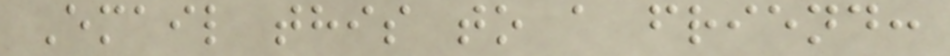Email this to a friend:
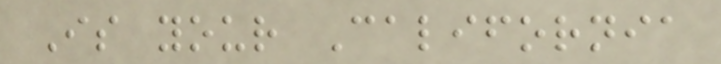Is your California
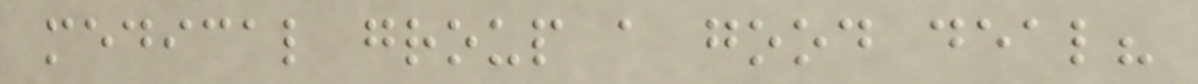medical group a good deal?
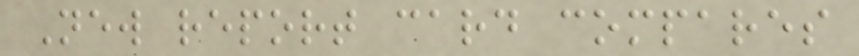New report card compares
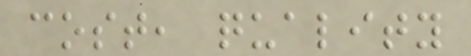cost, quality
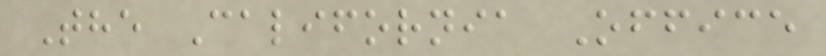The California Office
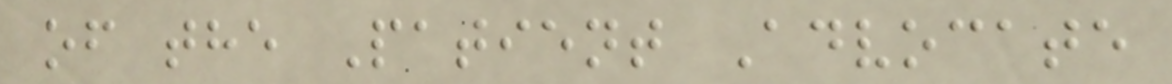of the Patient Advocate
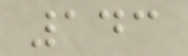143
